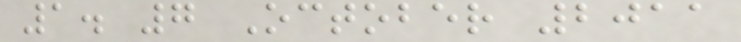1. 7 October 2011
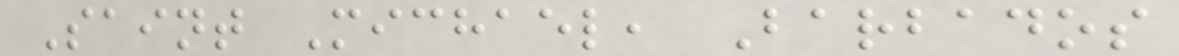Saint Michael, Barbados
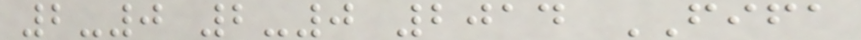2-0 2-0 2014 FIFA
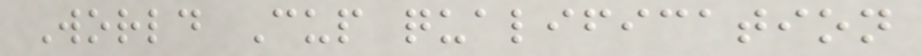World Cup qualification
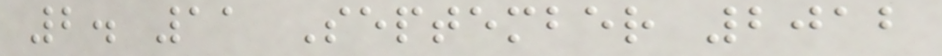2. 11 September 2012
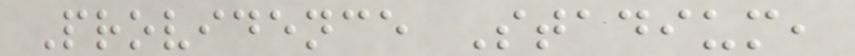Providence Stadium,
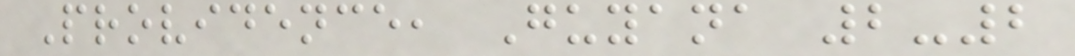Providence, Guyana 2-2
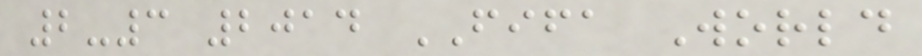2-3 2014 FIFA World
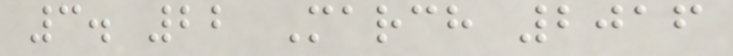3. 22 March 2016
